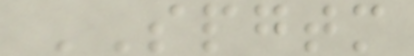SPGTM
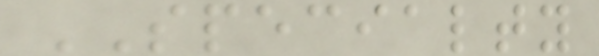SPECIALTY
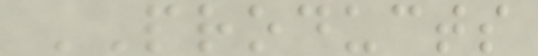PRODUCTS
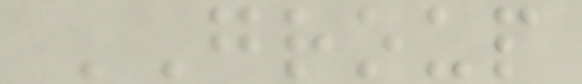GROUP
